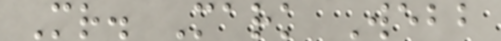Mr. Mark Webb
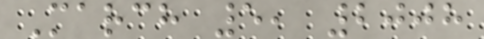March 5, 2008
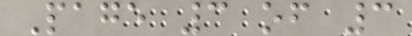Page 3 of 3
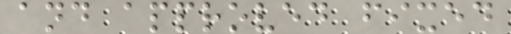and approved fixed
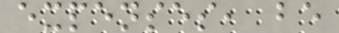expenses, be
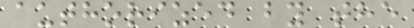authorized by the
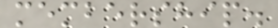membership.
